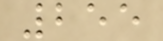255
